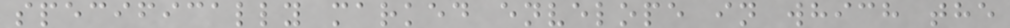specifically marked envelope in which the
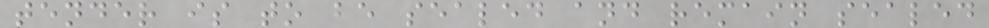tender is to be sealed and remain sealed
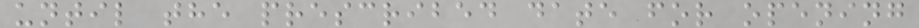until the prescribed date for opening
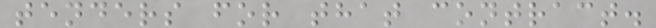tenders for that contract.
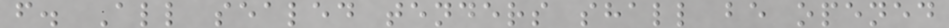f. All sealed tenders shall be opened
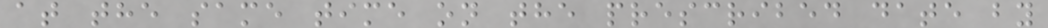at the same time on the prescribed date by
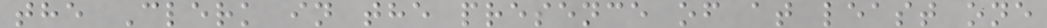the Clerk in the presence of at least one
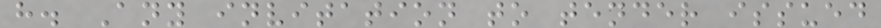h. Any invitation to tender issued
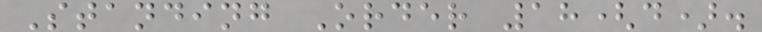Standing Order 18(d).
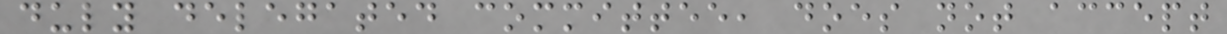duly delegated committee, does not accept
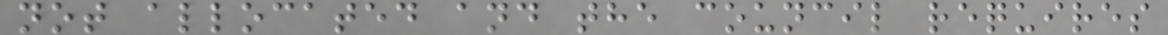not allocated and the council requires
